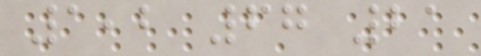1,2 67 21
